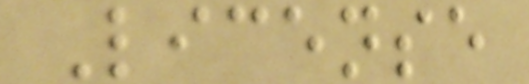License
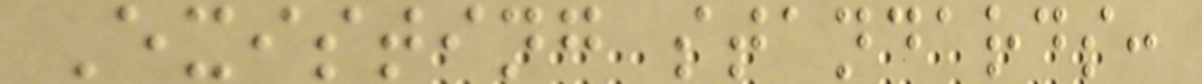Existing standards:
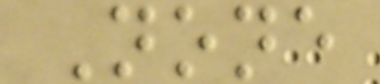None
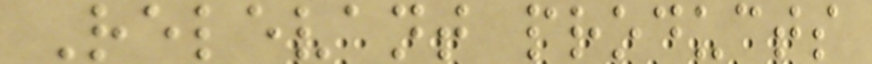Relevant products
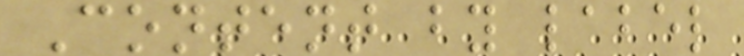Content by label
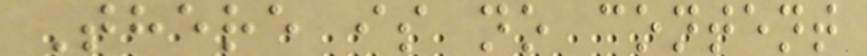There is no content
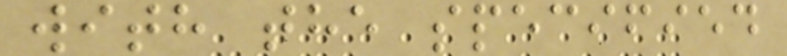with the specified
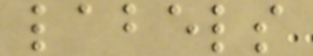labels
